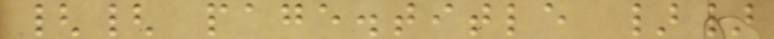{{ page.title }}
